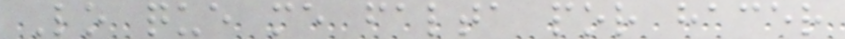Lo que me falta por hacer
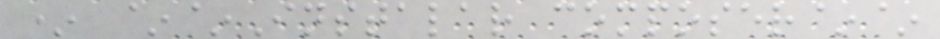* ~~Instalar composer~~
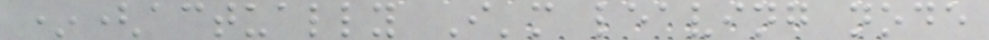*(actually I'm leaving node
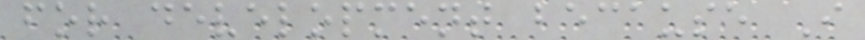for development because I
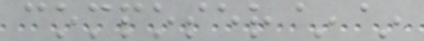composer~~
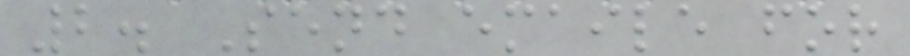2. Send emaile for
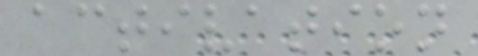activation
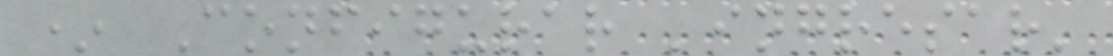* Configurar 'ingresar'
